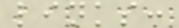links:
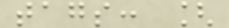tags: [
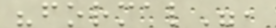"formal",
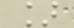]
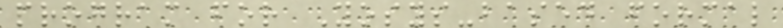program for Yosys-based formal
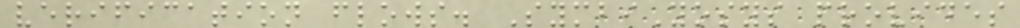verification flows. SymbiYosys provides
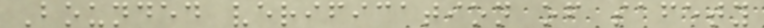Bounded verification of safety
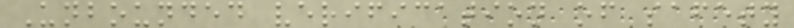Unbounded verification of safety
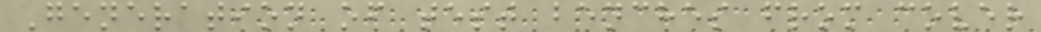Generation of test benches from cover
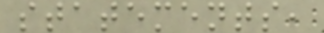statements,
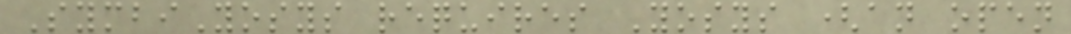SymbiYosys requires Yosys (an open
